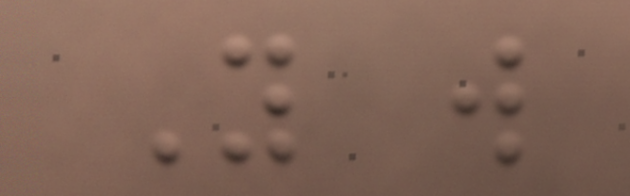You will
